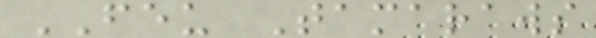FEU Tamaraws
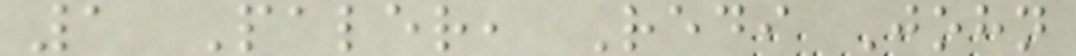1 Paler, Redi John
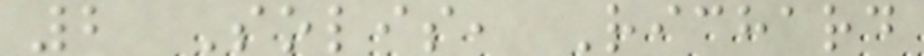2 Solis, Richard
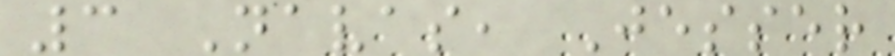3 Navas, Jesser
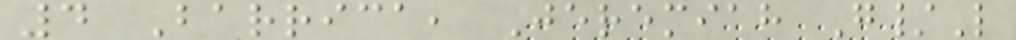4 Barrica, Jeremiah G/L
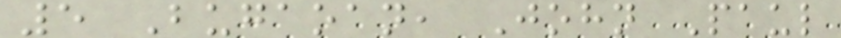5 Bugaoan, John Paul
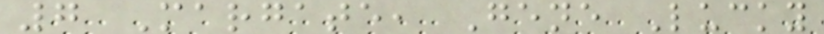7 Margate, Gene Lucky
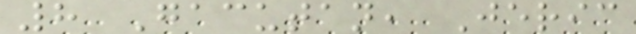8 Gacutan, Jeric
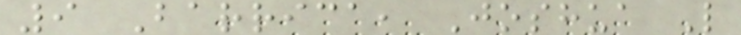9 Barrica, Joshua L
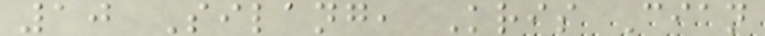10 Silang, Kris Cian
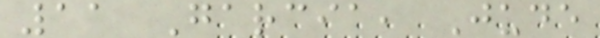11 Garcia, Jude
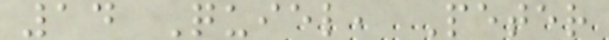14 Quiel, Peter
